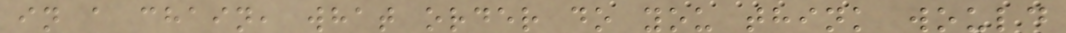in a chain, what order do you think would
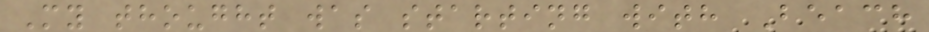My thought was starting with Beach
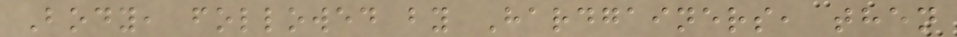Body, followed by Hardgainers, then
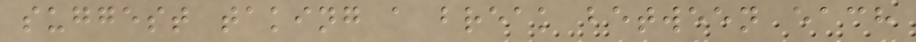suggest taking a break between each
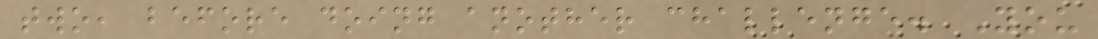two, before doing another challenge. You
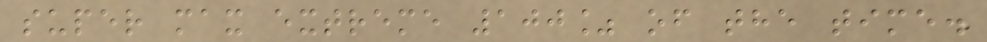super max extreme 100% of the time.
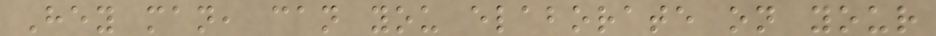Hey man, can you elaborate on your
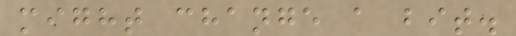might change a bit.
